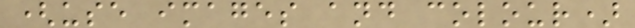(use images and colour)
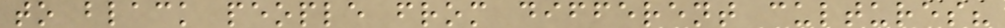to black people from different cultures?
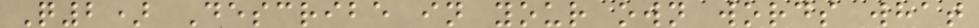Q2) Describe in your own words what
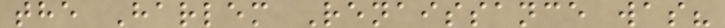the Harlem Renaissance was?
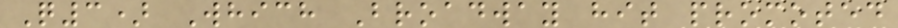Q3) Which Broadway hit promoted
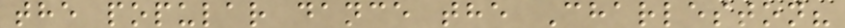the popular dance the Charleston?
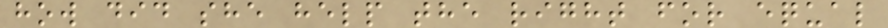how did she help the right for equal
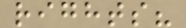rights?
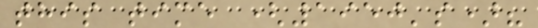this time (1950's)?
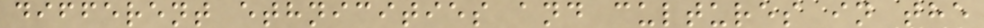different ethnicities and cultures in the
